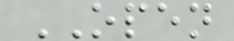OPEN
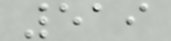519
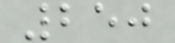250
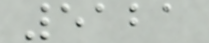5121
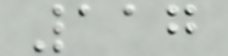117
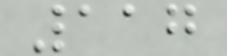117
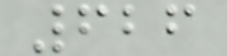626
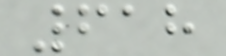618
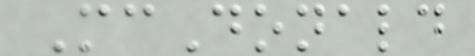McDonald
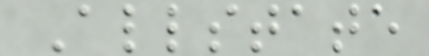Allstate
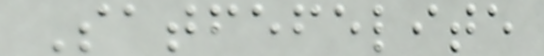Satfefelite
